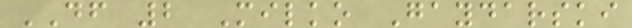DF 2 Milko Gaydarski
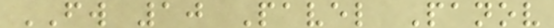FW 10 Pavel Panov
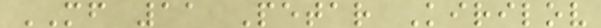MF 11 Petar Kirilov
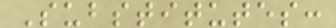Substitutes:
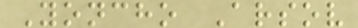Yoncho Arsov
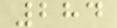284
